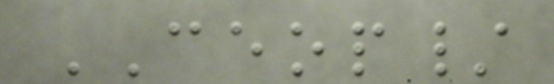CEOP/
